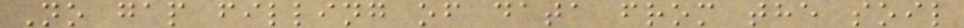No gap filling of data from the soil
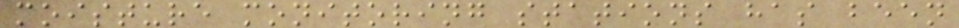moisture monitoring stations has been
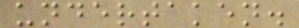undertaken.
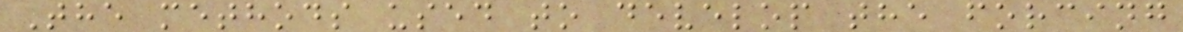The methods used to develop the forcing
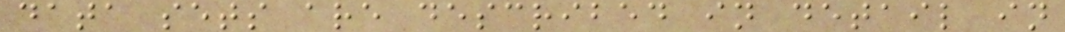data sets are described in detail in
